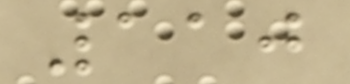110
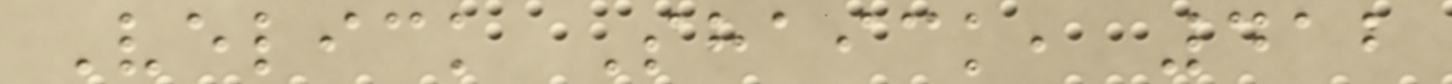Velick Shaick, 412
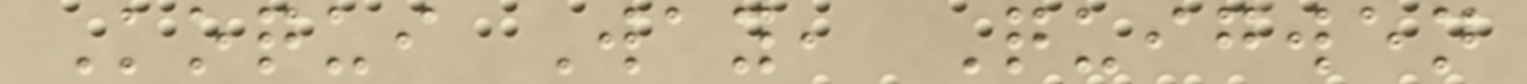Koqui Way, Quigwen
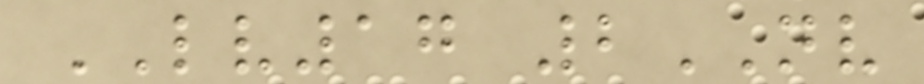LV17 2NV
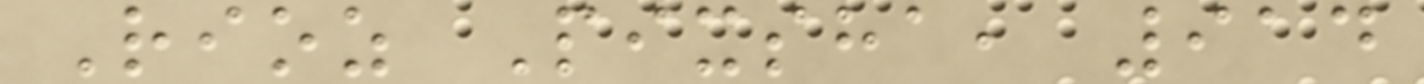Rioz Pixsha, 914
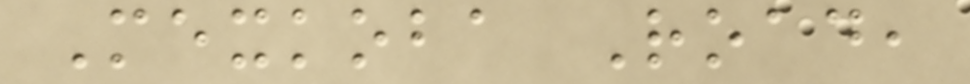Mexkoba Road,
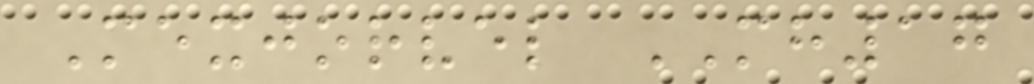Mexjorvel MH17
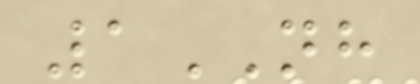1NH
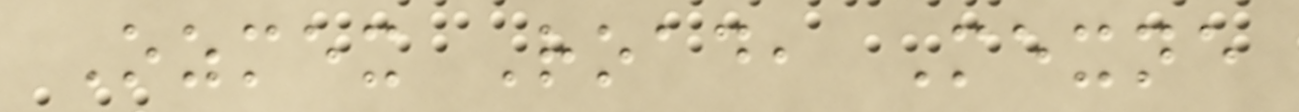Ozmex Road, Mexne
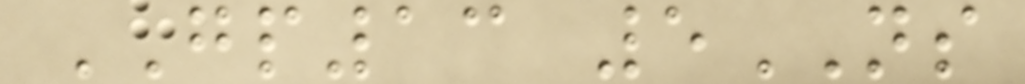GP13 5NS
